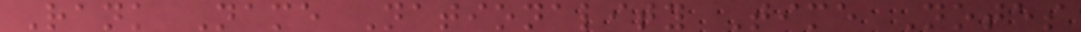Rank Name Nationality Time Notes
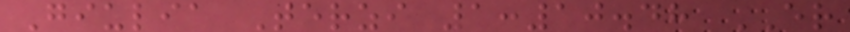Giulia Terzi 1:10.48 ER
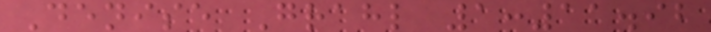Denise Grahl 1:11.92
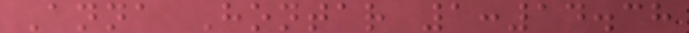Anna Hontar 1:14.38
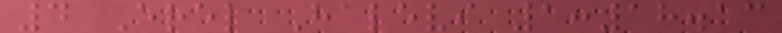4 Erel Halevi 1:18.13
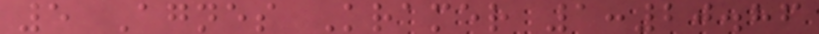5 Agnes Kramer 1:20.86
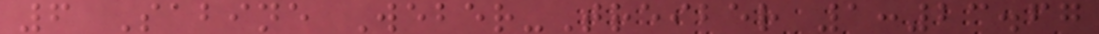6 Sabine Weber-Treiber 1:23.67
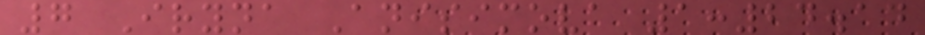7 Iryna Anisimova 1:24.14
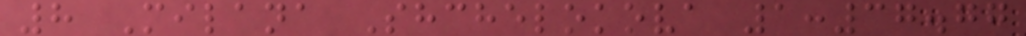8 Milana Shchelokova 1:37.77
